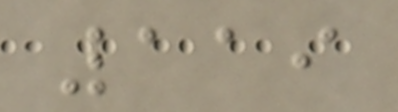119
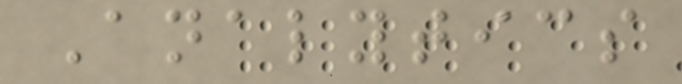Analytics
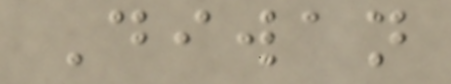Diwan
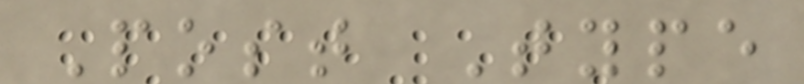Post Type
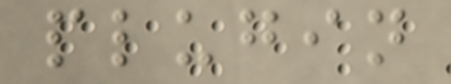plugin
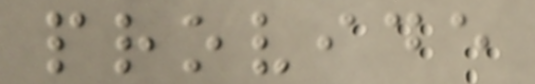provide
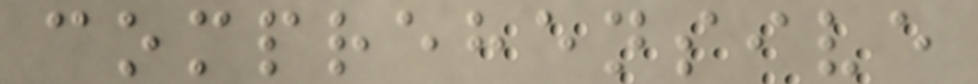comprehensive
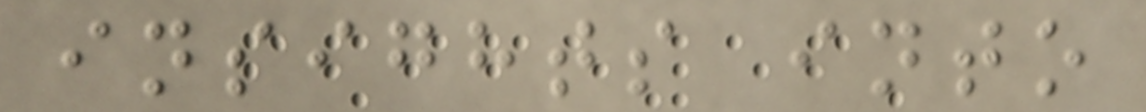insights into
